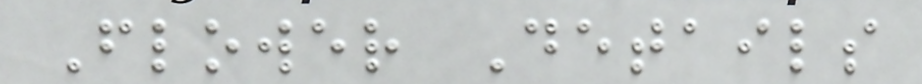Flower Details
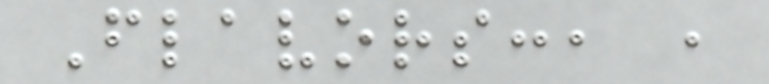Flavors:, ,
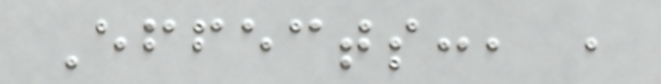Effects:, ,
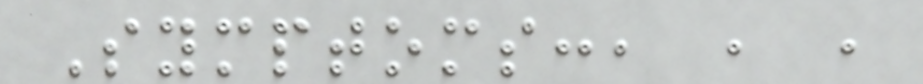Symptoms:, , ,
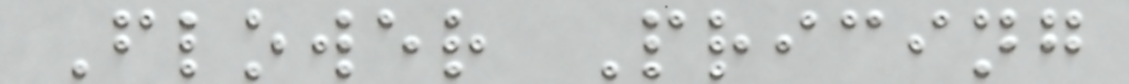Flower Pricing
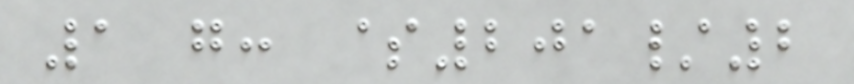1 g: $201/2
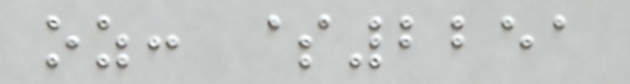oz: $2251
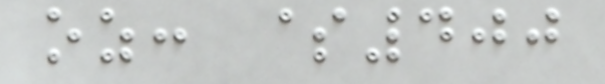oz: $400
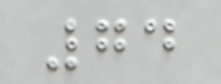74
